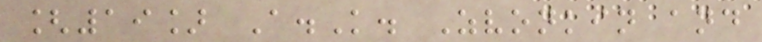[19] A.K. Zvonkin and
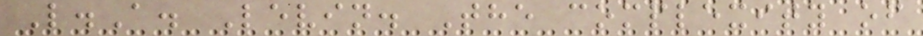L.A. Levin. The complexity of
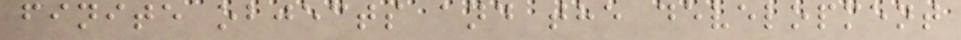finite objects and the development
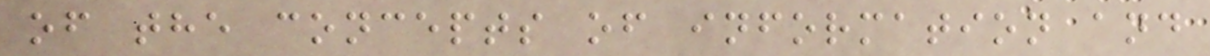of the concepts of information and
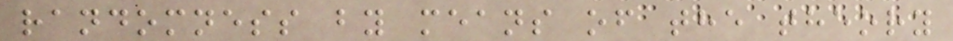randomness by means of the theory
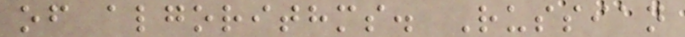of algorithms. Russian
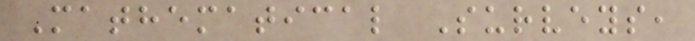Mathematical Surveys,
